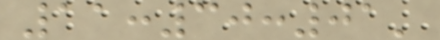11:30:01'
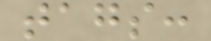tags:
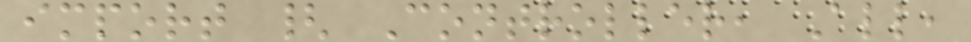import { Controller, All,
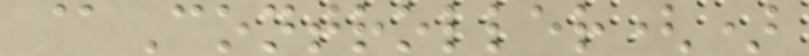@Controller()
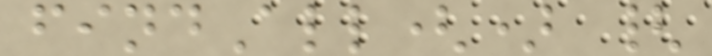findAll() {
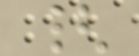{
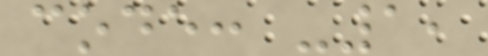code: -1,
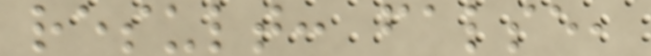result: false,
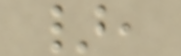},
